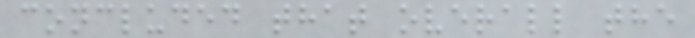concluded that overall the
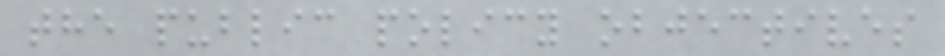the public policy objectives
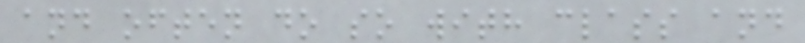and often do so with class and
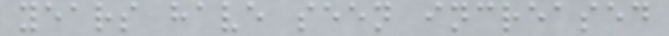years have seen increased
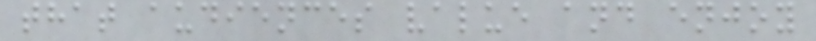that audiences value and enjoy
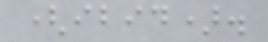(ibid).
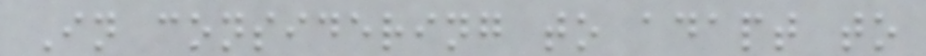In considering to adapt to
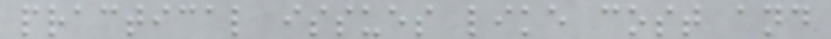practical issues like cost and
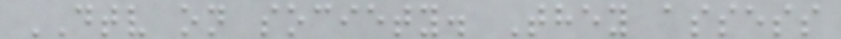DTV on society. They assess
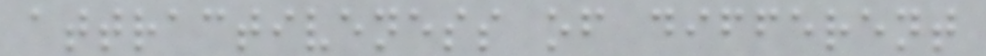attractiveness of different
